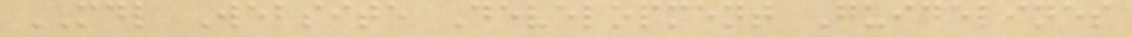MDL Website Development Guidelines
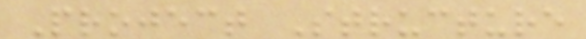Project Structure
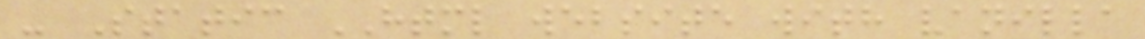- Static HTML website with vanilla
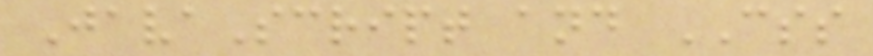JavaScript and CSS
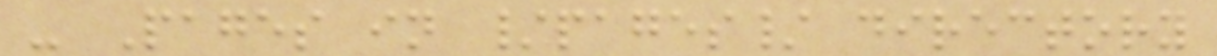- Pages in /pages/ directory
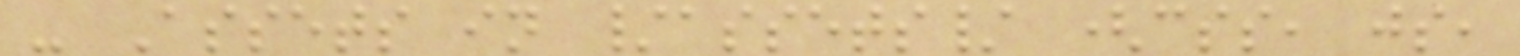- Assets in /assets/ (css, js,
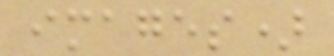images)
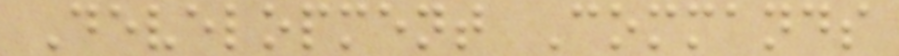Development Commands
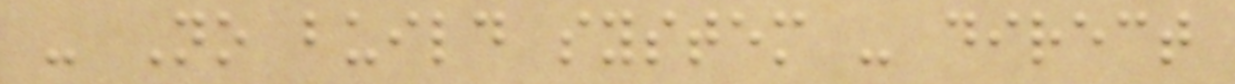- No build system - direct
